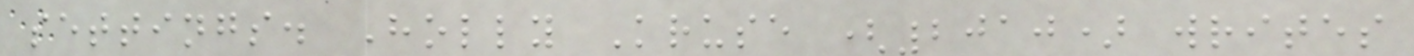settings. Holly Kruse (2010) writes
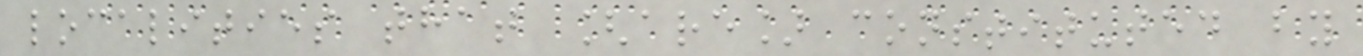localities that [are] constituted by
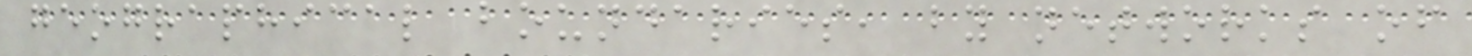geographical boundaries, by networks of
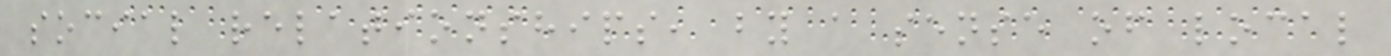social relationships, by a sense of local
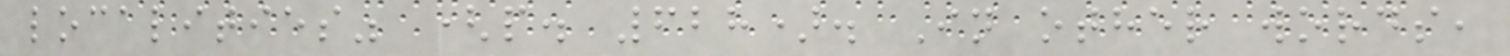localities" (p. 628). In other words,
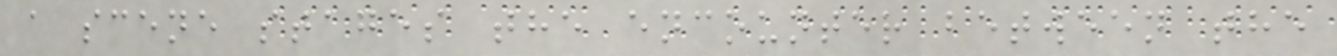a scene stages the encounter between the
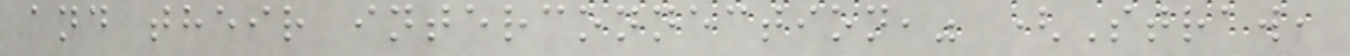and their interconnection," (Straw,
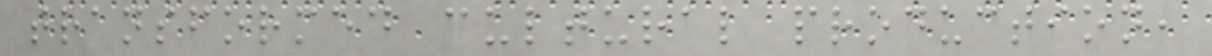transformed cultural production,
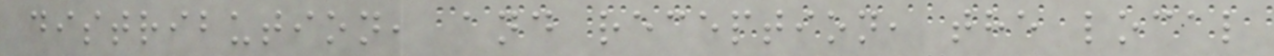distribution, and reception, the local
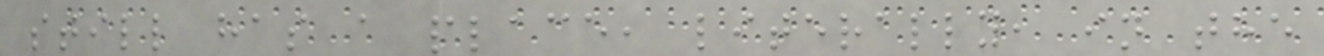still has a place, literally, in the
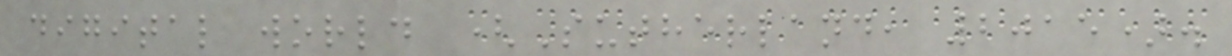digital world (Sutherland, 2015).
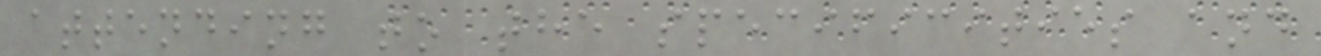attending to the specificities and
